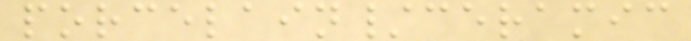porcelain/ceramic
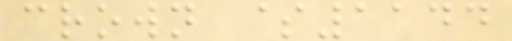crown $1144
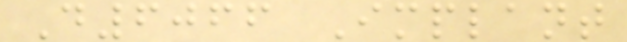D6066 Implant
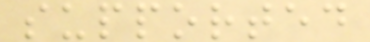supported
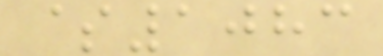$1083
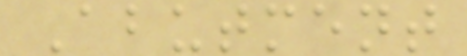Abutment
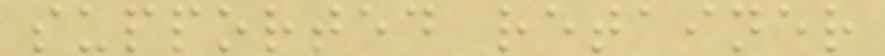supported retainer
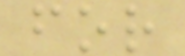for
